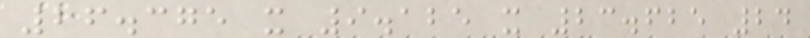26.375 x 9.125 x 23.625 24
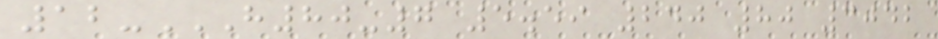12-H80-7 5.59 240 80 3042
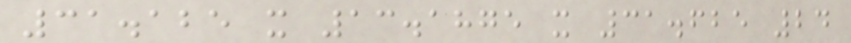31.125 x 13.1875 x 31.625 24
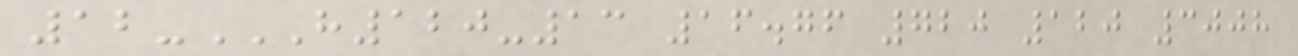12-H120-13 16.76 720 120 3008
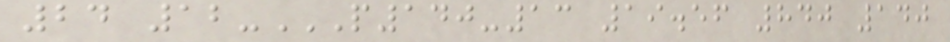24 12-P140-13 19.56 840 140
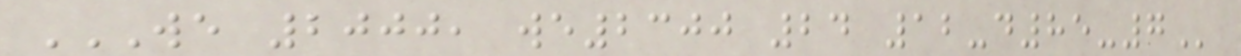WE 2000, WE2300 24 12-D85-7
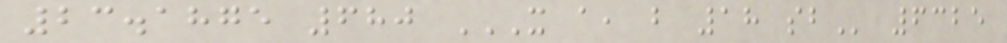23.1875 680 X A, B 18 SB 6325
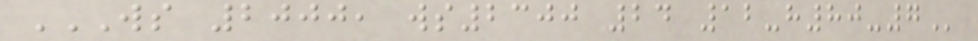WS 2000, WS2300 24 12-H80-7
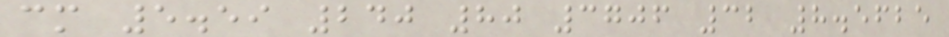cm 5.59 240 80 3706 32 8.5625
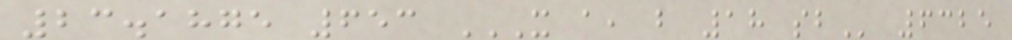23.1875 653 X A, B 18 SB 6325
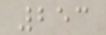253
